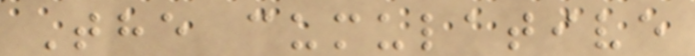The cumulative
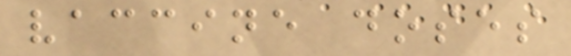vaccine doses
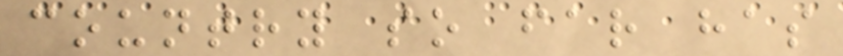country so far has
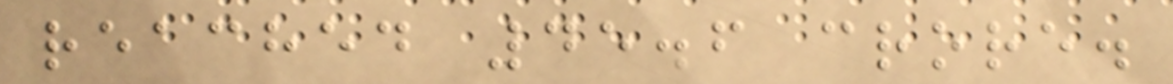reached 45.6 crore.
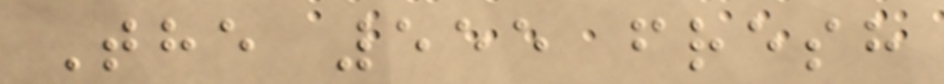The 555 fresh
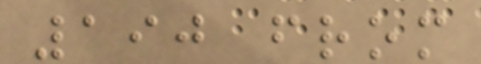190 from
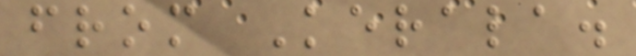from Kerala.
